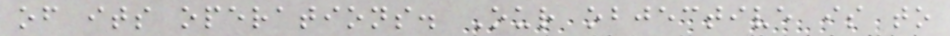of its operations. Our objective is to
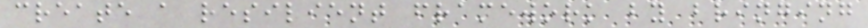create a resilient framework by bringing
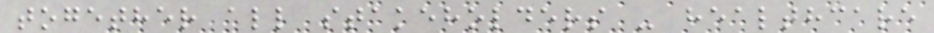together all stakeholders - healthcare
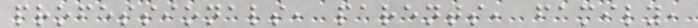professionals, parents, family,
